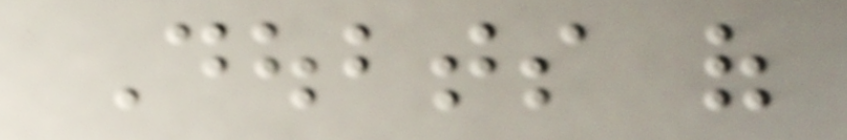Doubts of
